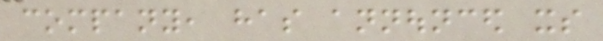company, has announced its
